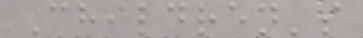Children's
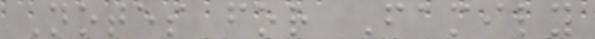Notes for Family
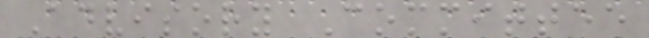Advisory Committee
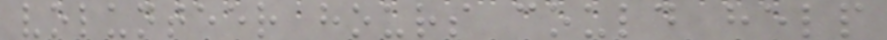volunteer hours could help
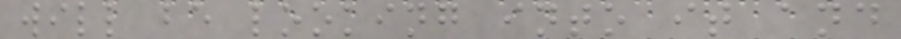will be looking into it and
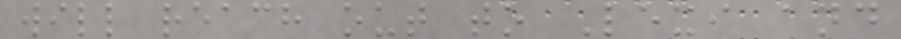will reach out to Lexi and
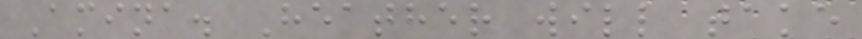Amina. Heather will take
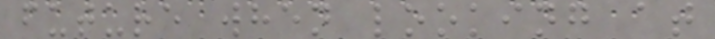future when looking at
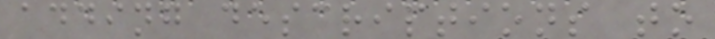adding descriptions to
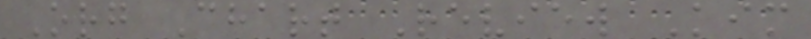Org Chart Review Kim
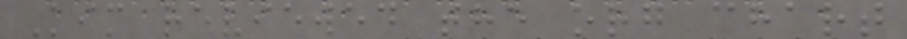Kim reviewed the org chart
